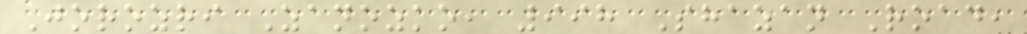Jorozri Zanozko, 998 Shazan Road,
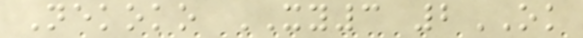Nekoko XY3 2OK
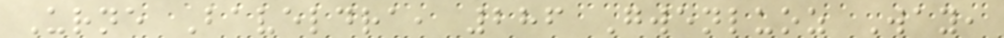Urne Baveldra, 286 Gwenluoz Way,
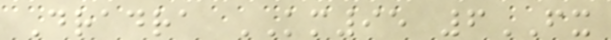Dradra KM95 6FX
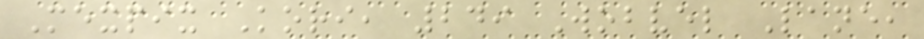Mexpix Kori, 249 Wobvel Lane,
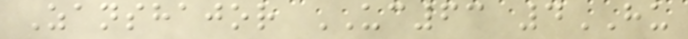Zanshajor UC63 4HU
